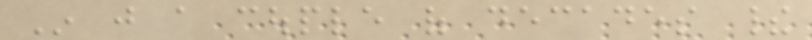In just a couple of decades their
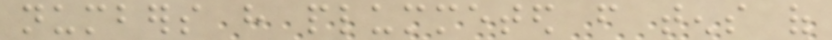numbers have plummeted from tens of
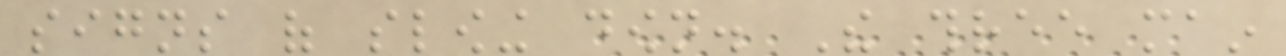signs of slowing down. The three main
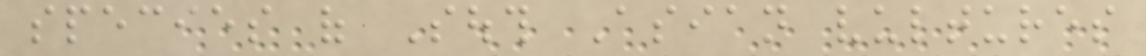species of South Asian vultures
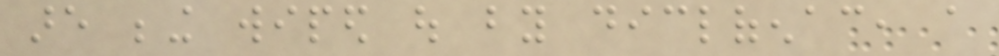are being wiped out by diclofenac, a
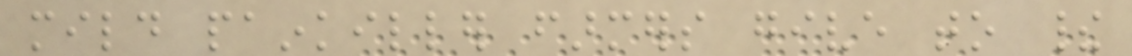mild painkiller farmers give to their
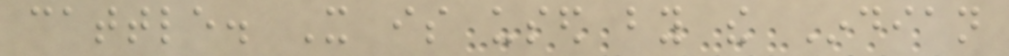cattle. It is used by the Indian
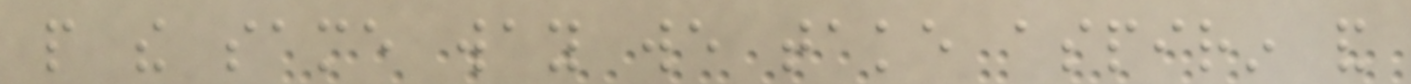people the same way we take aspirin and
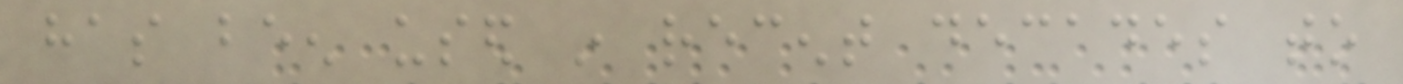has been used in recent decades to
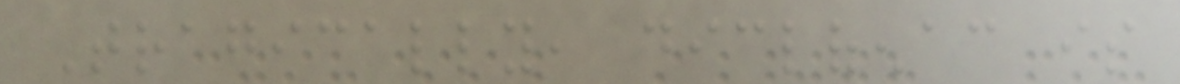Tragically, diclofenac is
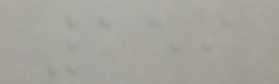159
